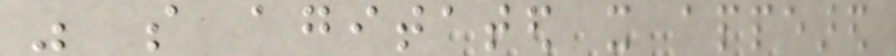was so agitated it appeared
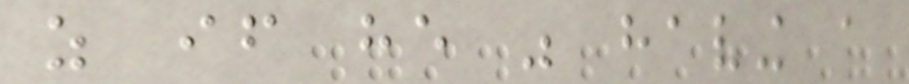as if he was having a
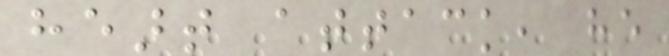heart attack, he
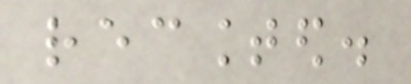recounted.
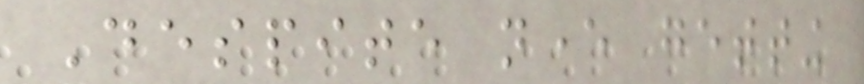Despite never getting
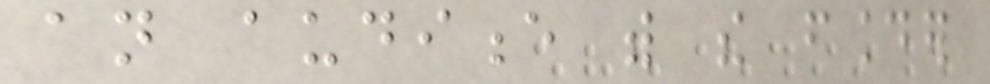an audience with the founder
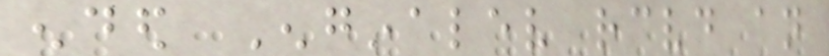ended Enginalev received an
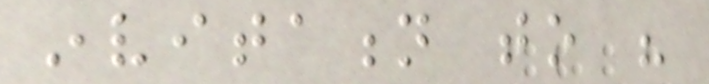invitation to his
